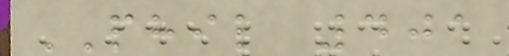PHIL 401
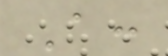A:
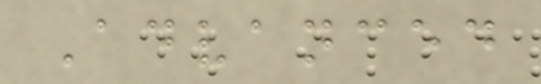Advanced
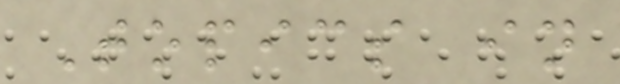Topics in
